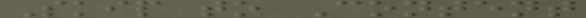Skip to Content
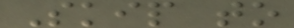Skip to
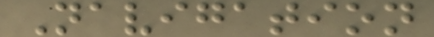Navigation
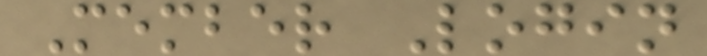Member Login
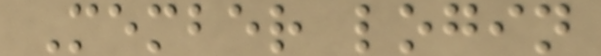Member login
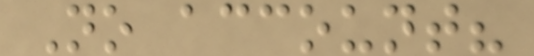No account?
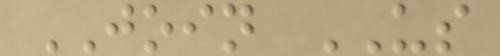JOIN US
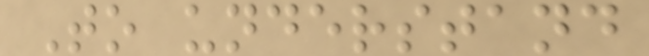To understand
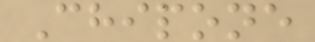Chipone
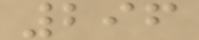296
